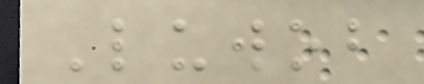Luwob
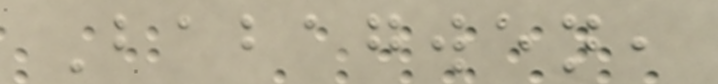Babagwen,
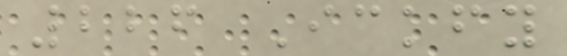226 Ickfy
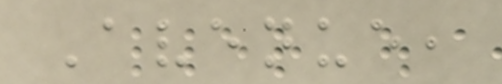Avenue,
